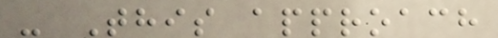- This approach
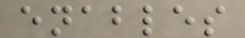enables
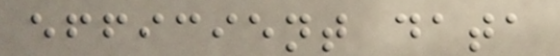efficient data
